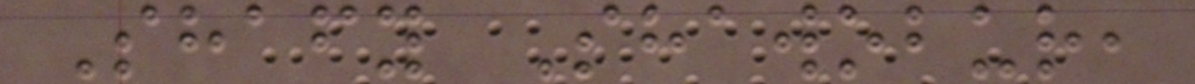Shafy Shawobur,
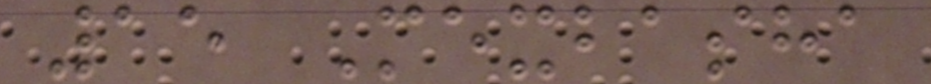15 Mexbasha
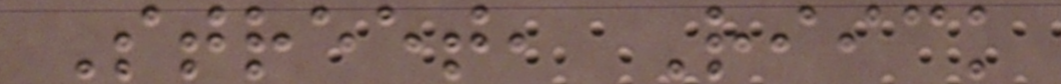Street, Riick
